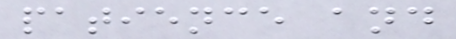patience and
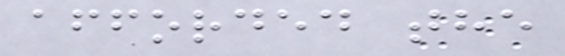afforded the
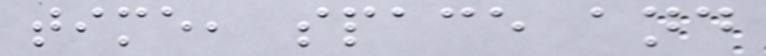time, space and
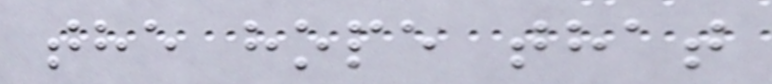the hope that
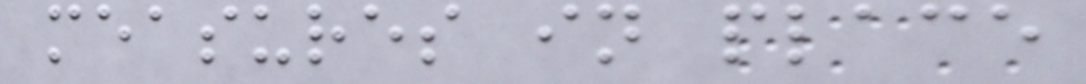measures in place
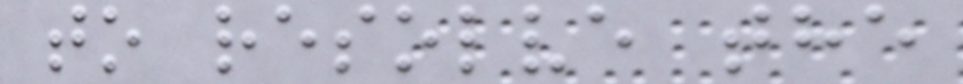to resolve the
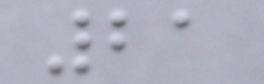21
